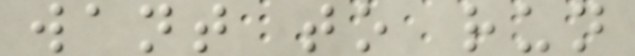want to run
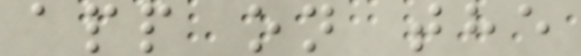app on the
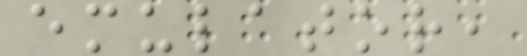emulator,
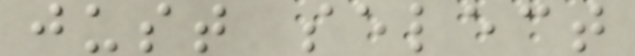just select
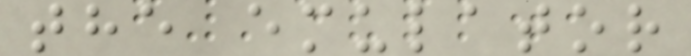the emulator
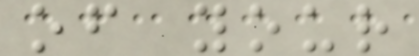of your
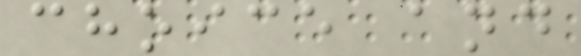choice and
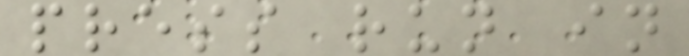press run in
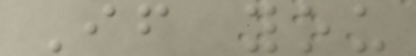If you
